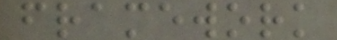framework
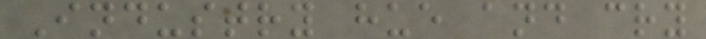Industry hue and cry
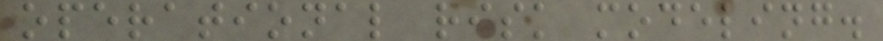operational risk modeling.
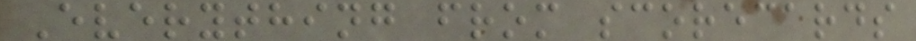Everything from scorecards
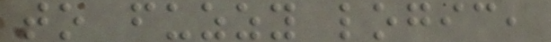to fuzzy logic,
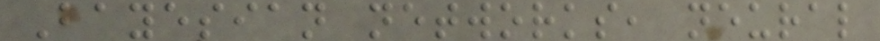Bayesian networks, neural
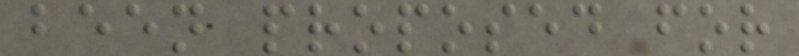been proposed for
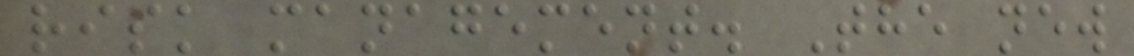risk management. The new
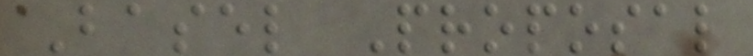Basel Proposal
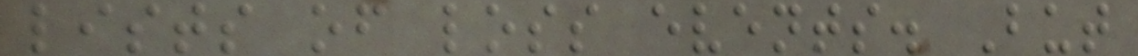lists of loss events. But
